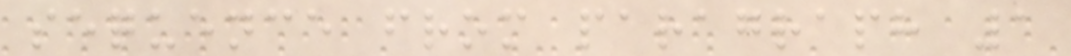sequence from paragraph 1
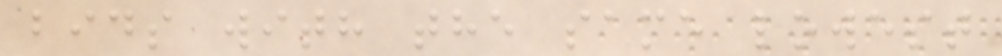bids with the same lowest
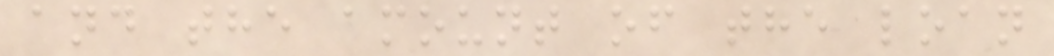and the amount of the loan
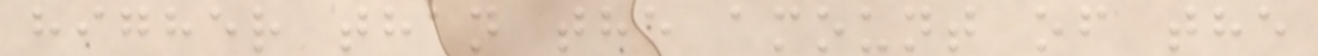higher than the amount of the
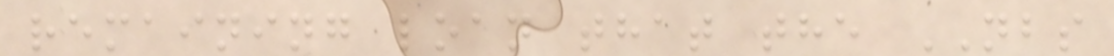remaining loan that the NBS
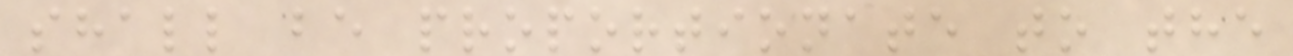shall be proportionate to the
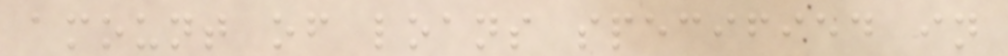amount of loans specified in
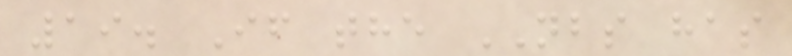19. If the NBS has
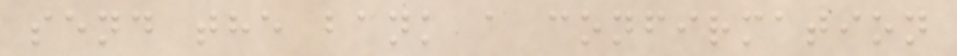send the bank a confirmation
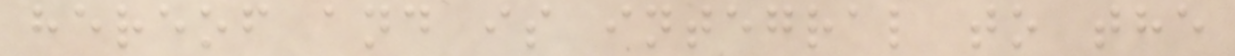hereof and is integral to the
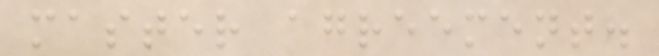master agreement.
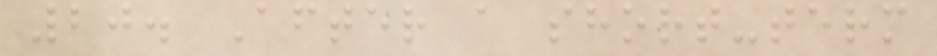20. After a short-term
